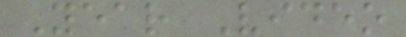Year Video
